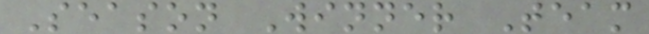Season Winner Team
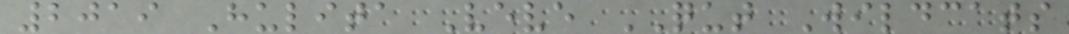2019 Hulita Veve QUT Wildcats
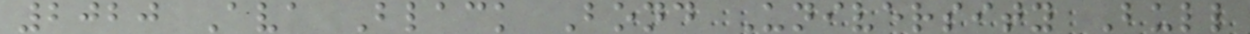2020 Ava Black Bond University Bull
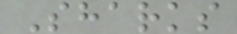Sharks
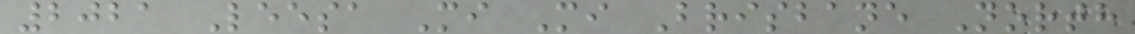2021 Leesa Mi Mi Brisbane North
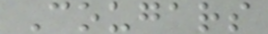Cougars
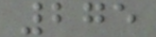275
